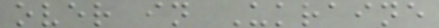over in Ukraine
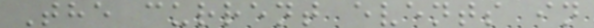The current events in
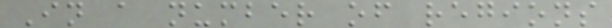In a number of regions
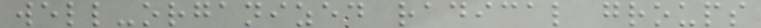well-organized radical groups
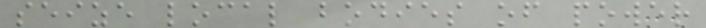seize local bodies of power
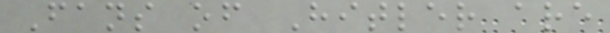Fans of Hitler are
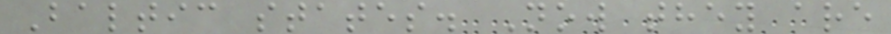Baltic states. Now they are
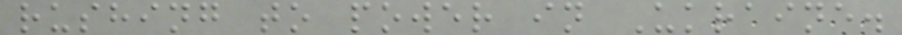rushing to power in Ukraine.
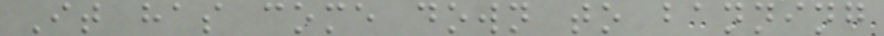It has come down to banning
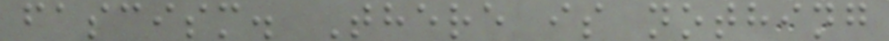fascism. There is nothing
